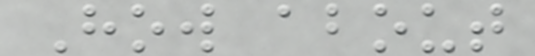How about
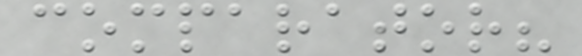comparator?
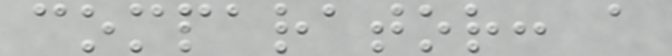comparator: a
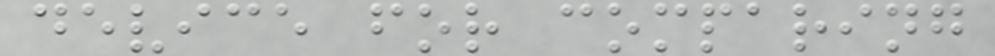device for comparing
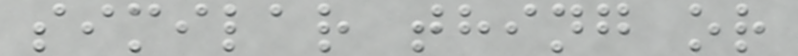similar thing or
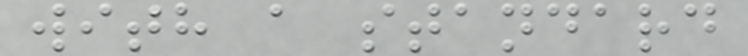with a standard
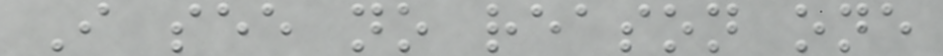I see no reason one
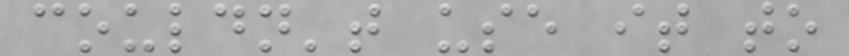couldn't use it to
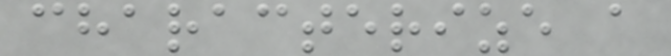characterize a
